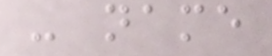- name
